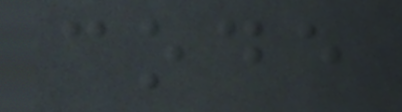code
